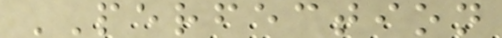PERFECTION
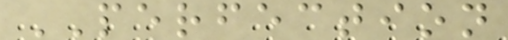PERFECTION
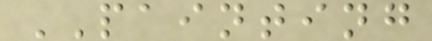PAINTING
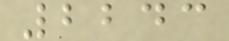2243
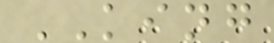KING
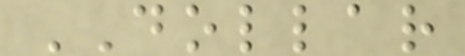DOLLAR
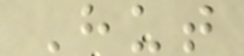Hut
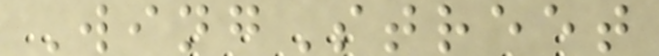WingStreet
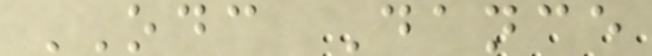ODC Dance
